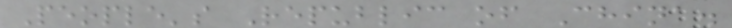People's Republic of China.
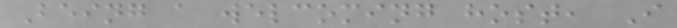Being a welcoming host, I
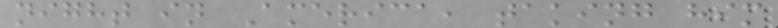night in America, taking him
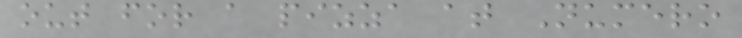out for a pizza at Numero
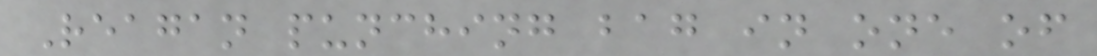Reagan punching bag in one of
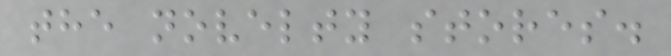the novelty stores.
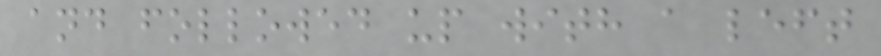and followed up with a left
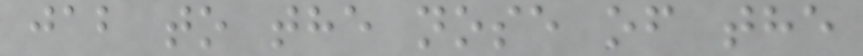jab to the nose of the
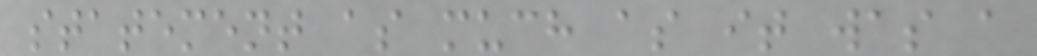statement as much as it was a
